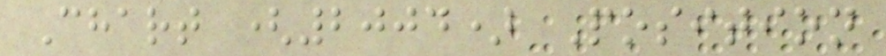Chart (2004) Position
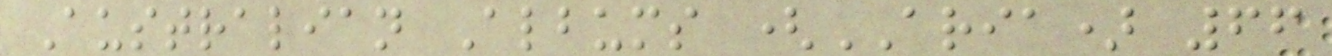Australian Albums (ARIA) 66
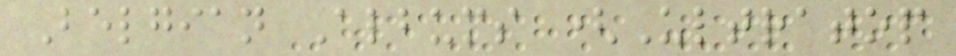Belgian Albums (Ultratop
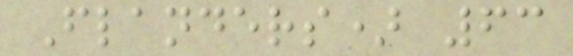Flanders) 63
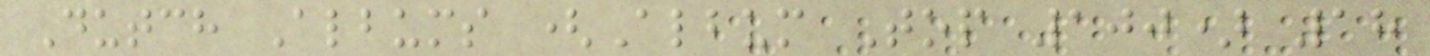Dutch Albums (Album Top 100) 18
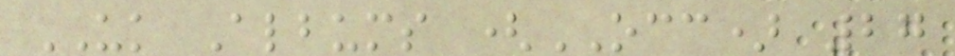UK Albums (OCC) 27
